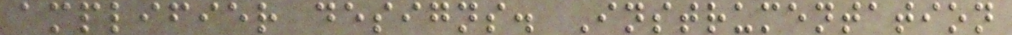amplifier designs. Instrumentation
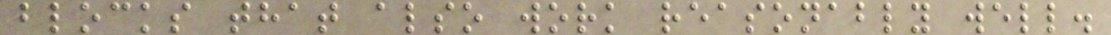blocks that also work reasonably well.
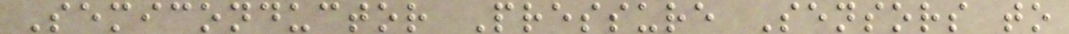Semiconductor Pressure Sensors to
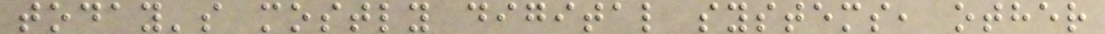today's mostly digital systems, other
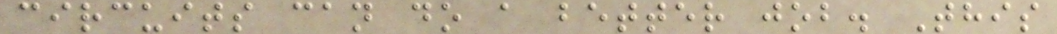circuits can do a better job. This
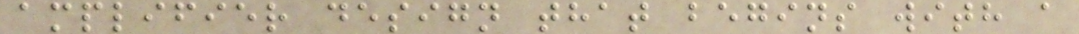amplifier design that begins with a
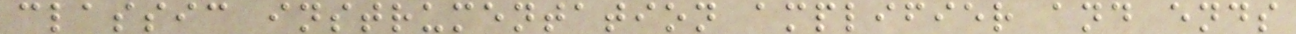classic instrumentation amplifier and ends
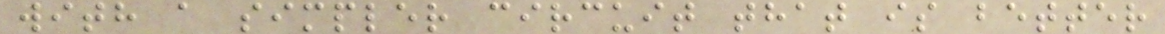with a simpler circuit that is better
